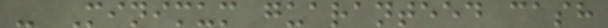- Minimum guaranteed cash
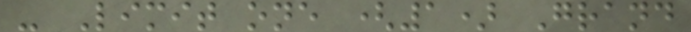- Limit one (1) Grand
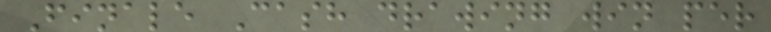Finale Cash drawing win per
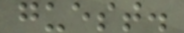guest.
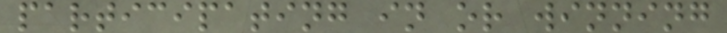participating in or winning
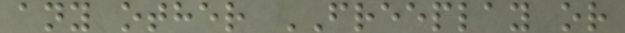any other FREEPLAY or
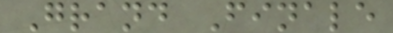Grand Finale
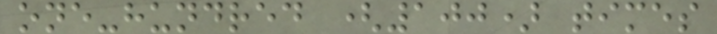one-hundred (100) times
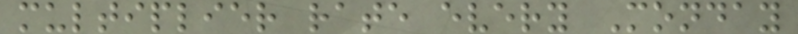multiplier rate every Monday
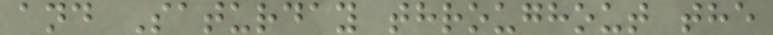and Saturday throughout the
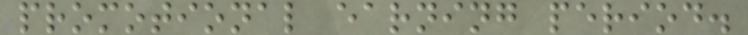promotional earning period.
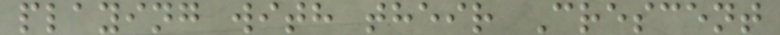playing with their Crescent
